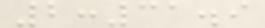2:31.9
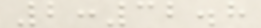2:32.8
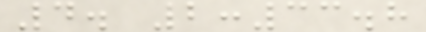4. 2:33.8
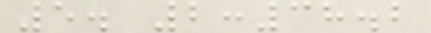5. 2:38.2
